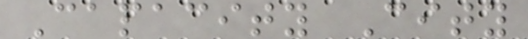Capacity City
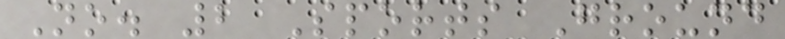No. 2 Sports Ground
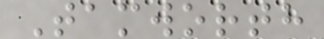Tamworth
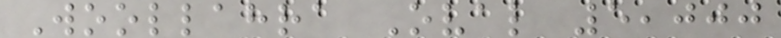Woollahra Oval 5,000
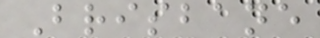Brisbane
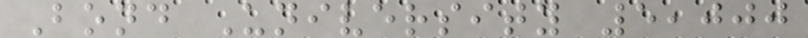Bond University 5,000
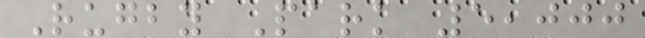Rugby Park 5,000
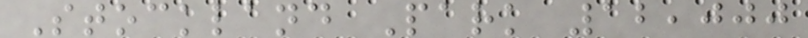Stockland Park 12,000
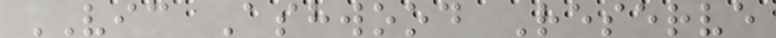VIC Ashwood Reserve
